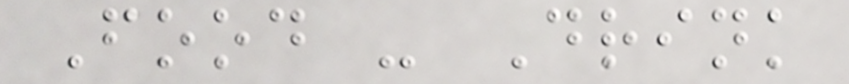Food - Drink
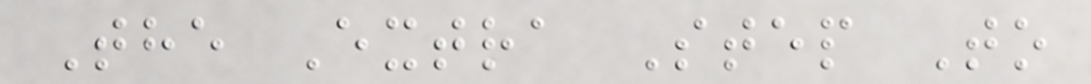The Extra Step To
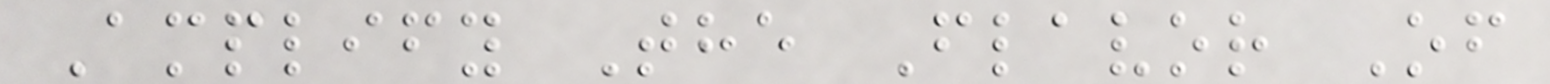Amplify The Flavor Of
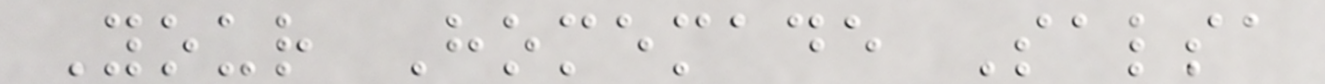Your Homemade Salsa
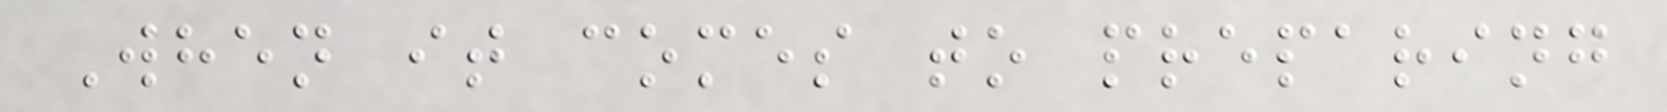When it comes to preparing
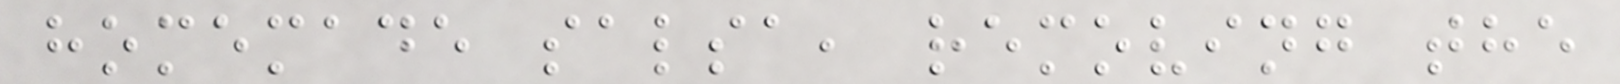homemade salsa, removing the
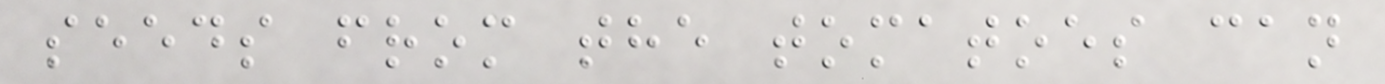seeds from the tomatoes can
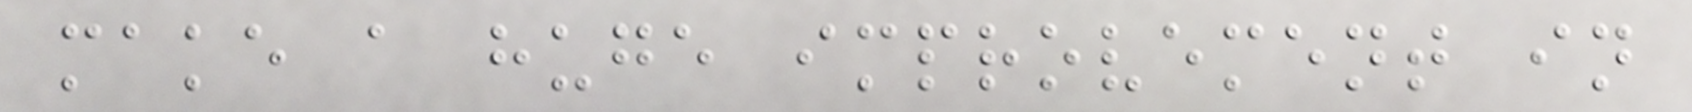make a huge improvement in
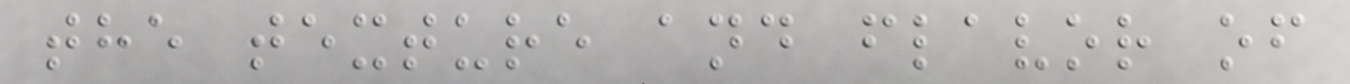the texture and flavor of
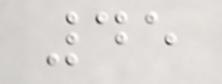45
